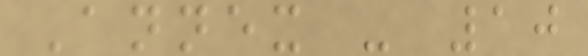Annex - 10
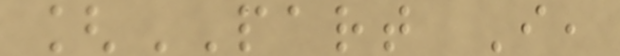[PART I,
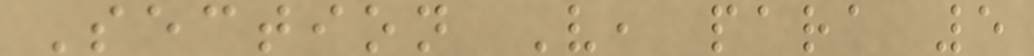Section V, para 5
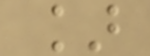]
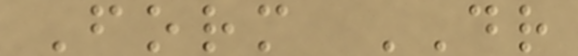Form DR
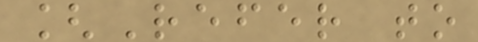[Refer to
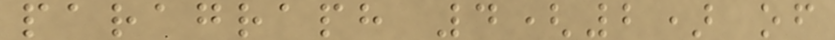paragraph 4(2) of
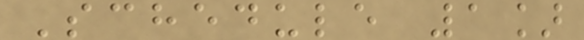Schedule 1]
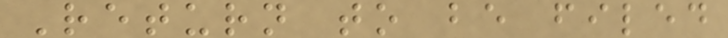Return to be filed
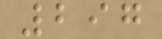297
